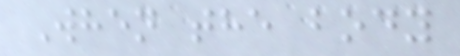When the body
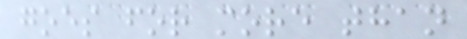goes for more than
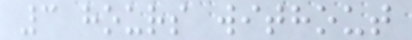3 hours without
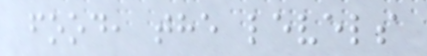food, the levels
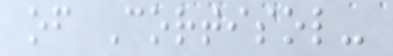of Cortisol-
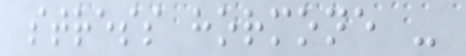stress hormone -
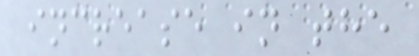increase in the
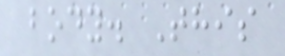body. This
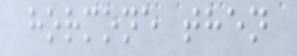hormone then
